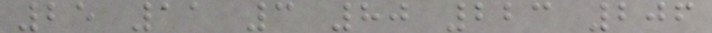25 11 3 80 223 206
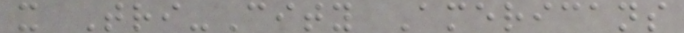x Tri-City Americans
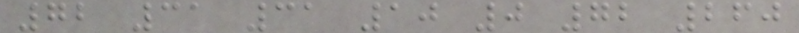72 31 31 10 0 72 260
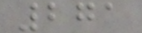271
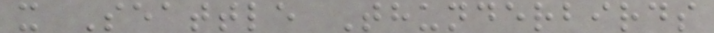x Seattle Thunderbirds
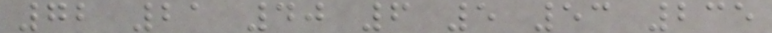72 21 40 6 5 53 235
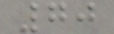70
